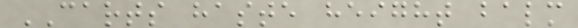CARTS haste height balm
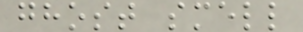ghost smell
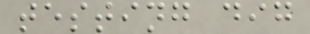testing dig
